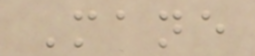Mane
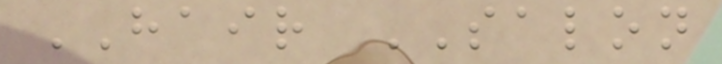HAIR SALON
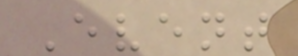Event
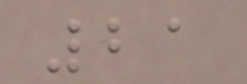21
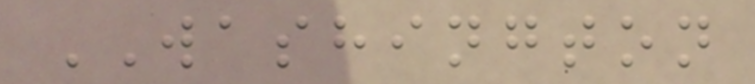WASHINGTON
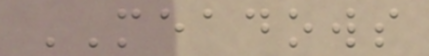MEADOWS
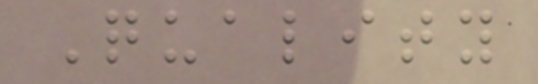Quality
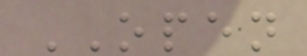OPEN
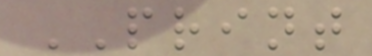PRINT
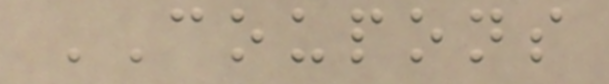COUPONS
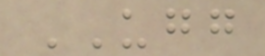UGG
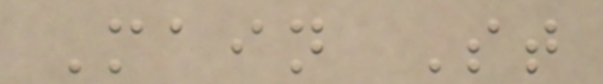Main St
